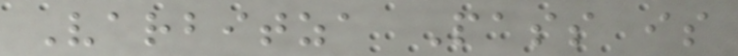Varbitza Pass is
